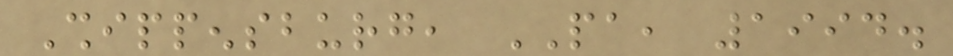Shippensburg, PA, 1994.
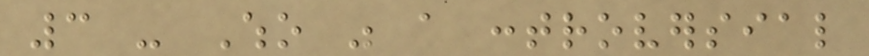3 - Who was a controversial
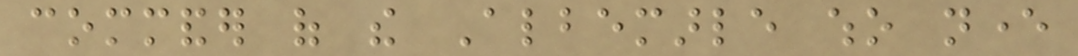commander of the Albemarle who never
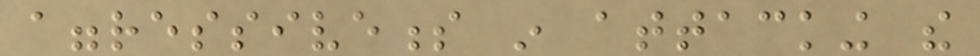aggressiveness in attacking the
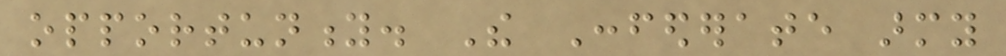opportunity. The Confederate army
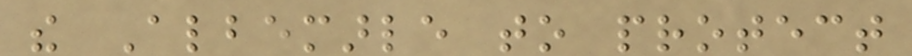the Albemarle to protect
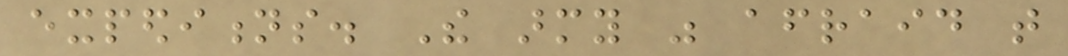expeditions. The army was afraid that
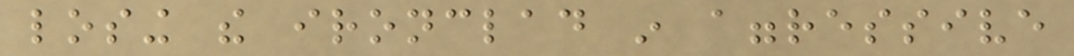losing the ironclad in aggressive
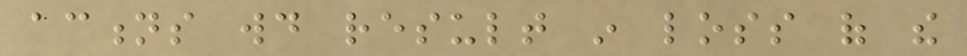actions would result in loss of the
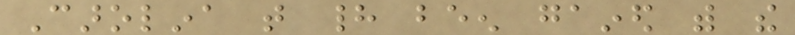Carolina that had been gained with the
